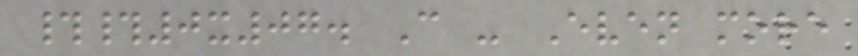##0x07. C - Even more
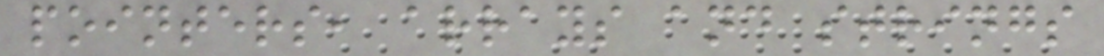pointers, arrays and strings
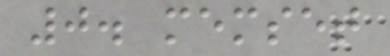0. memset
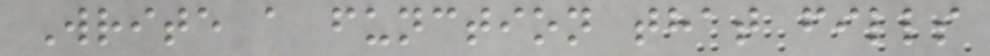Write a function that fills
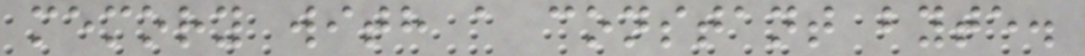memory with a constant byte.
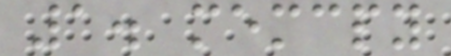1. memcpy
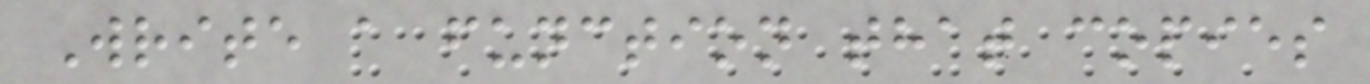Write a function that copies
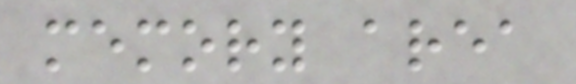memory area
